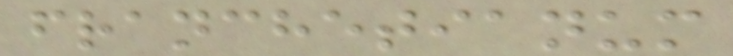franchetianum
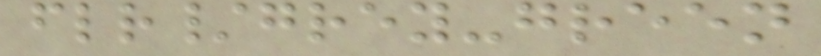flr/grey-green
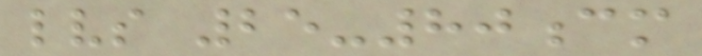lvs 25-80cm
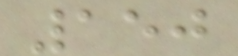150
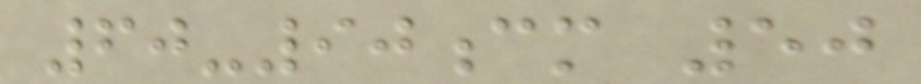60-90cm 50
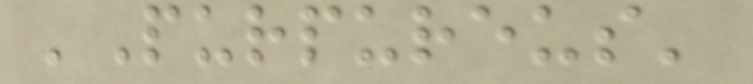'Purpureus'
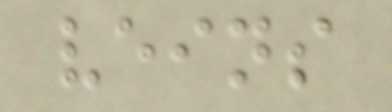veins
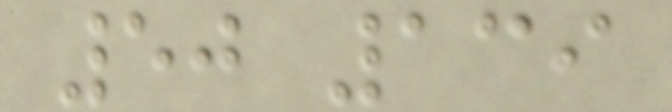50 139
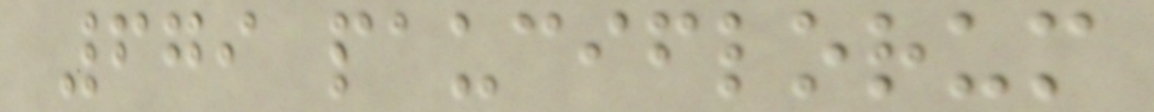679 pauciflorum
